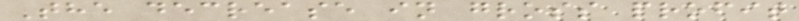The decrease in gross profit
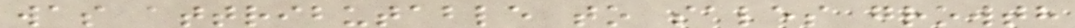was attributable to sales growth
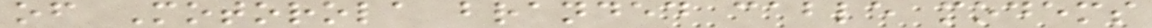of Motorola branded cable modems
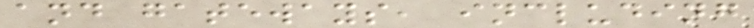and gateways, including
